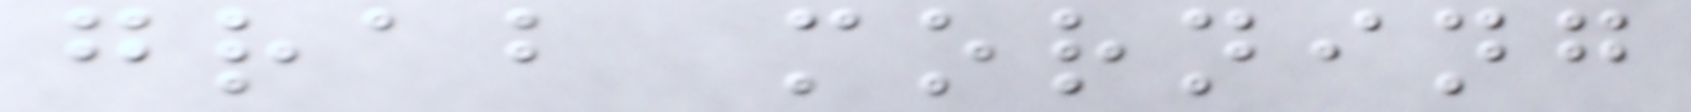grab morning
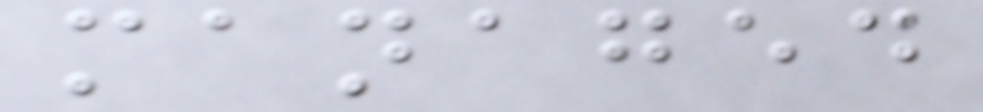managed
